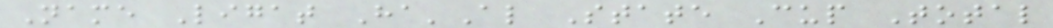Name Ligat Ha'Al State Cup Total
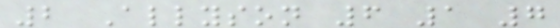2 Allyson 6 1 7
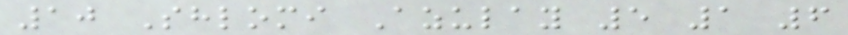10 Shlomi Azulay 5 1 6
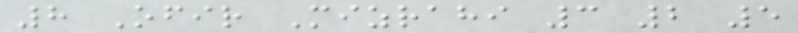8 Ofir Mizrahi 3 2 5
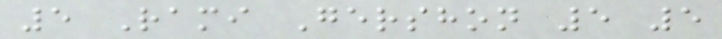5 Rami Gershon 5 5
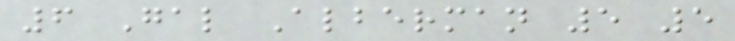6 Gal Alberman 5 5
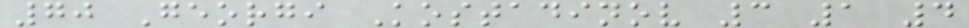70 Georgi Kostadinov 3 1 4
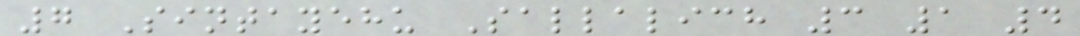7 Sintayehu Sallalich 3 1 4
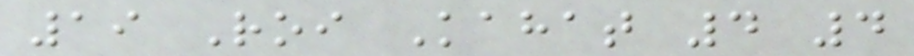19 Roi Kahat 4 4
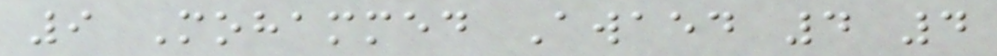9 Mohammed Awaed 4 4
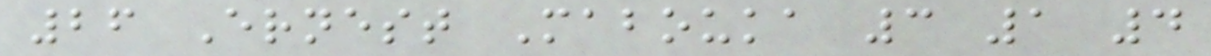26 Ernest Mabouka 3 1 4
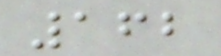162
